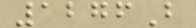1276B
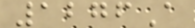1276A
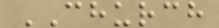CHURCH
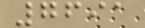7691
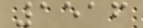1516
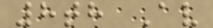8th Av
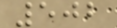502
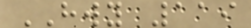HWY 119
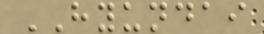HYUNDAI
